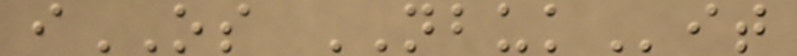iOS NBUKit
